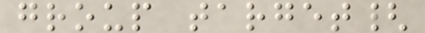group target{
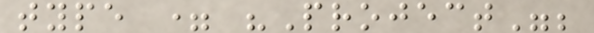type = "Project";
